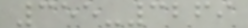355-3269
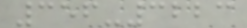356-3223
